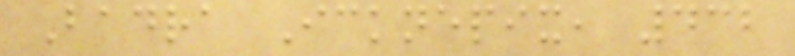Badra Icknepix, 432
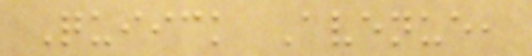Quiick Avenue,
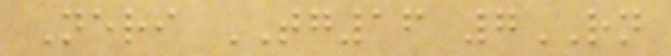Neri TG16 7RN
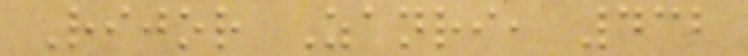Rijor Zanri, 432
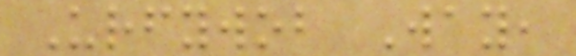Urfywob Way,
